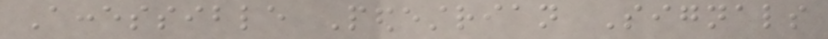Accessible Pedestrian Signals
